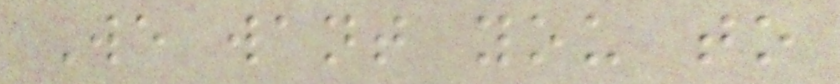We want you to
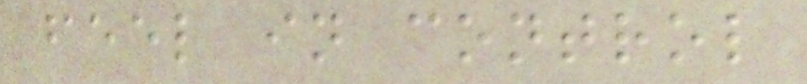feel in control
